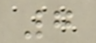7
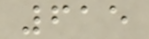615
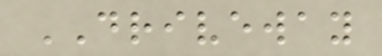DRIVEWAY
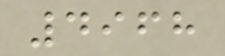4968
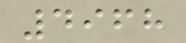4968
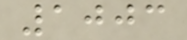1003
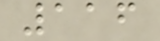116
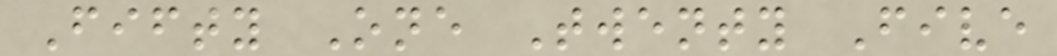Fifty One Twenty Five
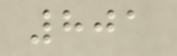801
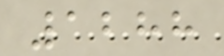1288
